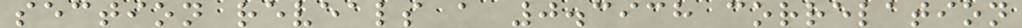section reveals a 0.3938 correlation
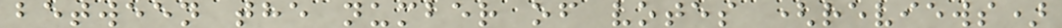between the number of votes (reviews)
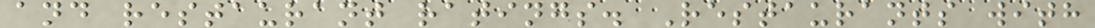and restaurant ratings. Restaurants with
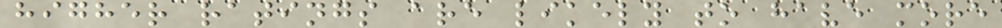higher ratings are likely to have more
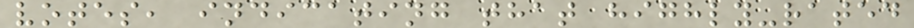votes, indicating that highly-rated
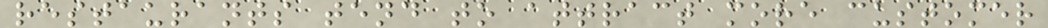restaurants tend to attract more customer
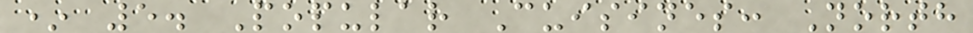* 5. Popular Cuisines: North
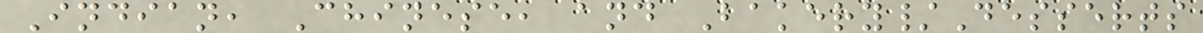Indian, Chinese, and Bakery/Desserts
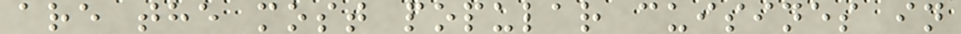are the most popular cuisines in
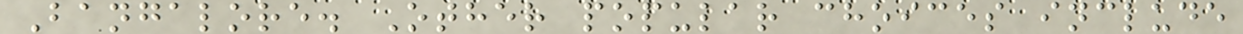Bangalore. Other popular choices include
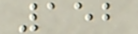152
